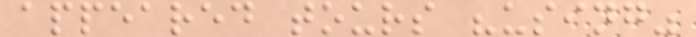appeared tours "using"
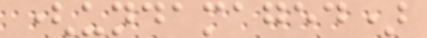(undamaged)
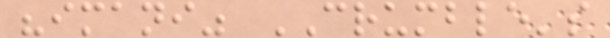"imani" CRUMBLE's
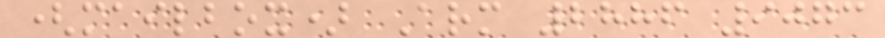(mailbox) Arm 2886 9073
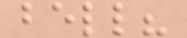bell?
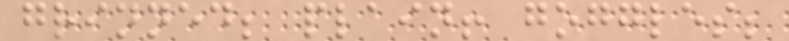grinned; plain! goggles;
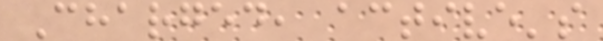Charged, active's
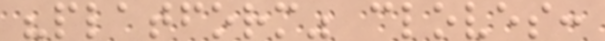"platform" cloves:
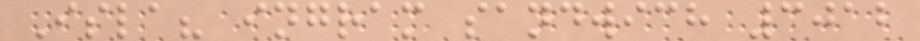Isla? ingram sandwich 3012
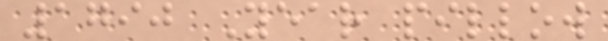1790 Year pillow
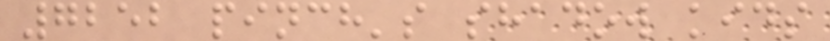7252 pinch's shadow kids
